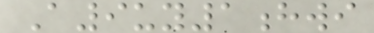A9uy1hwi
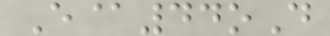E@44oD
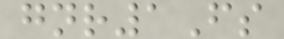gnr1Fs
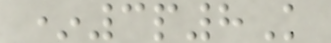*3p8K
